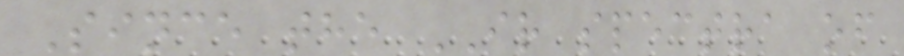Since the IR spectra of
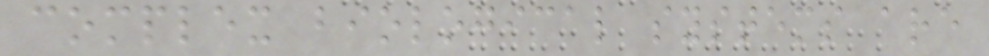complex biological systems are
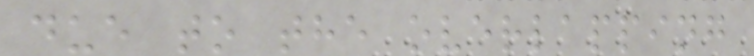due to the overlapping
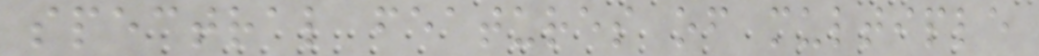spectral features of multiple
